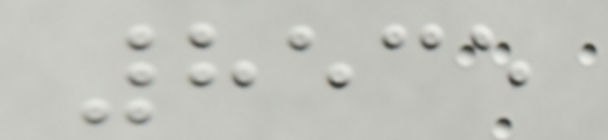8535
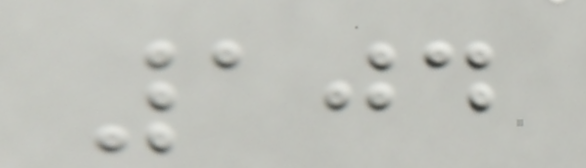104
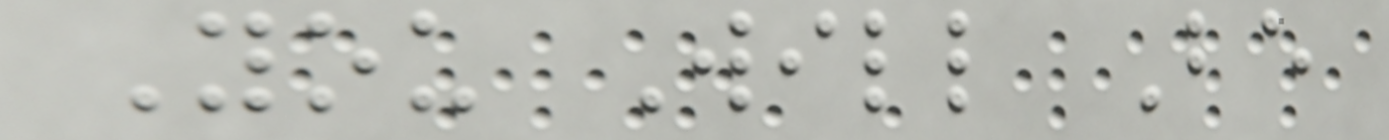You Will Be
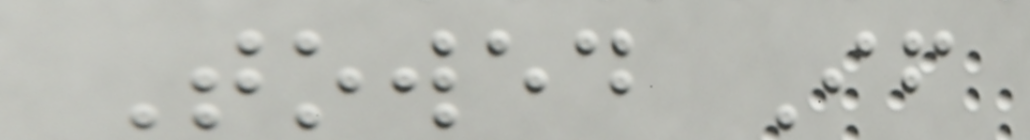Towed If
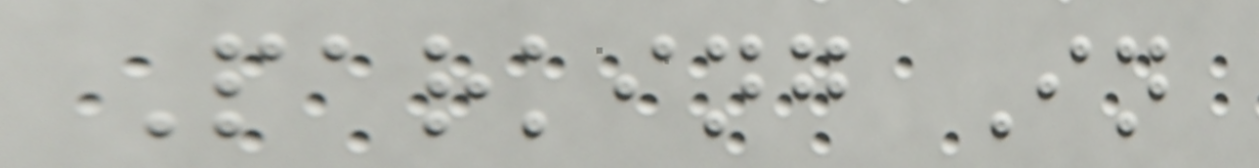Parking In
